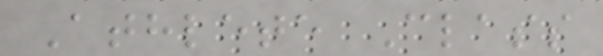Athlete Class
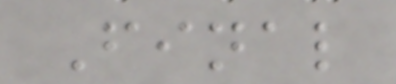Final
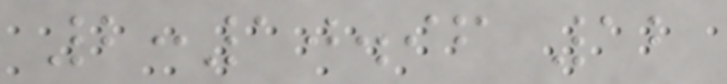2:10.96 12
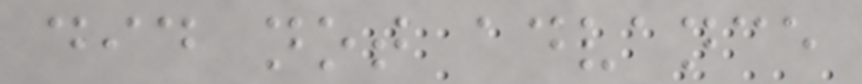did not advance
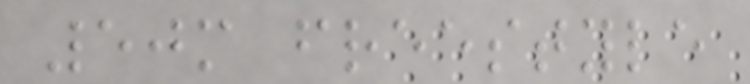50m freestyle
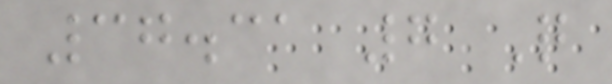37.31 7 Q
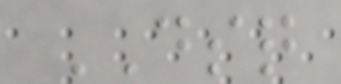DSQ
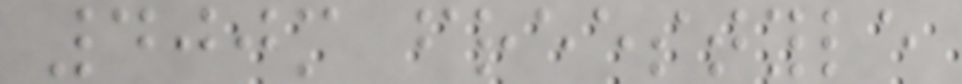400m freestyle
